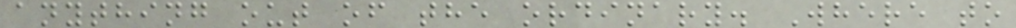anything out of the ordinary. Where to
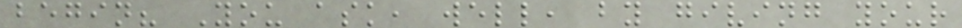begin? You ask, well, by giving your
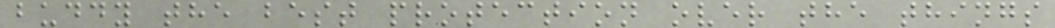buddy the best protection over the things
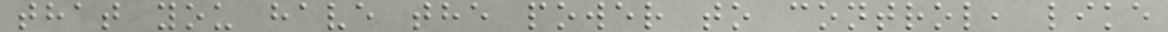that you have the power to control, like
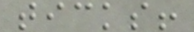ticks!
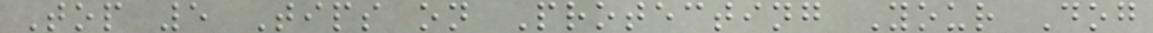Top 5 Tips on Protecting Your Dog
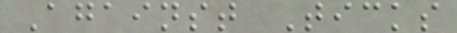Against Ticks
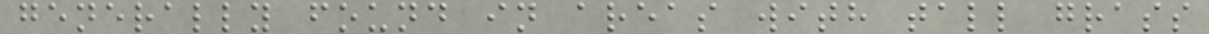generally found in areas with tall grass
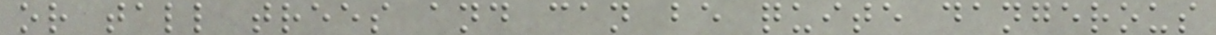or tall trees and can be quite dangerous
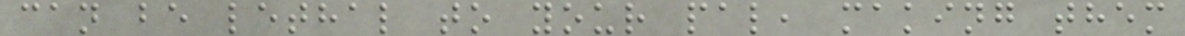can be lethal to your pal, making them
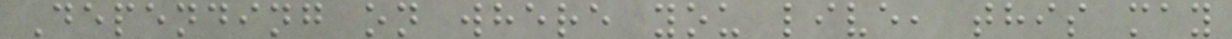Depending on where you live, this may
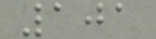101
